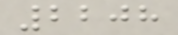2208
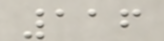116
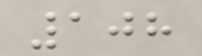108
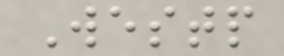Westp
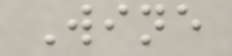Wine
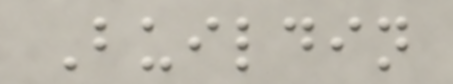Buildin
